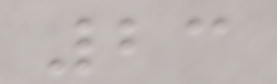23
